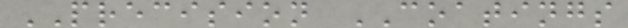PRECISION COATINGS
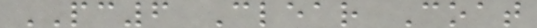PC6 Clear Coat
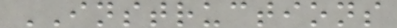INSTRUCTIONS
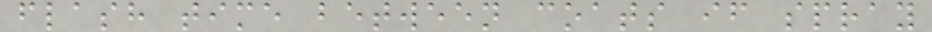flash time between coats if spray
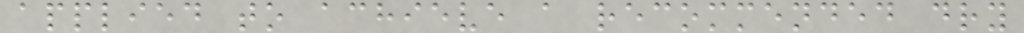applied to achieve a recommended dry
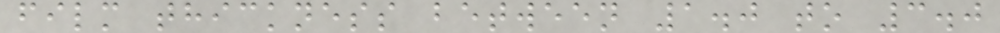film thickness between 1.0 to 3.0
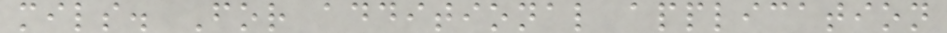mils. For additional application
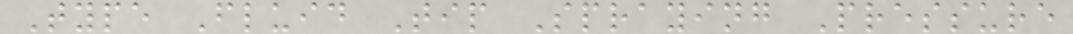Type Fluid Tip Spraying Pressure
